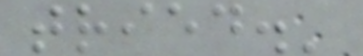tried.'
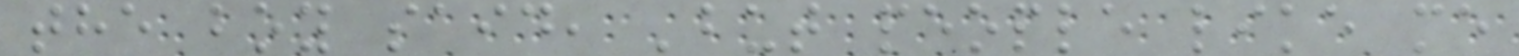the boy said, 'but people like me
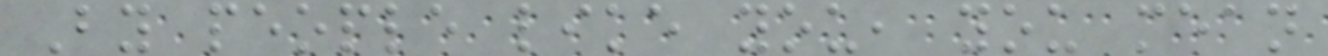By people like you, you mean
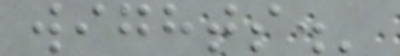wights.'
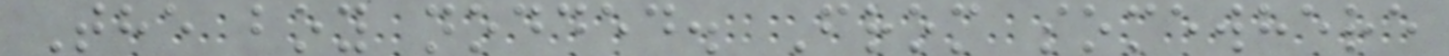The boy nodded. From somewhere
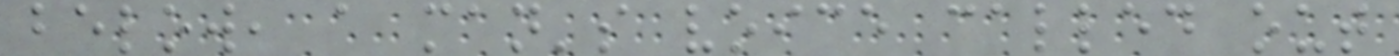below, a man's voice called out
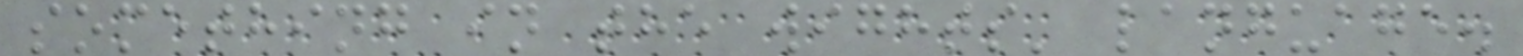something in the wights' language.
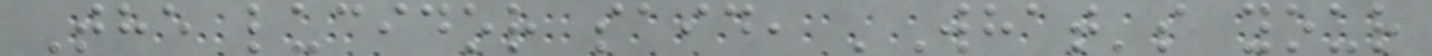The lucidor said, 'What's your
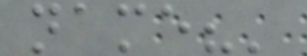name?'
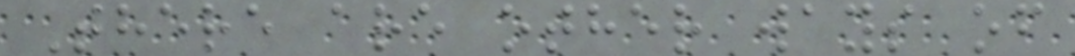There are other ways of
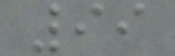99
